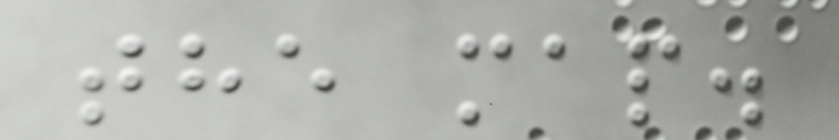the map.
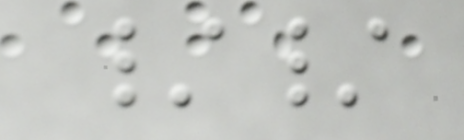//
